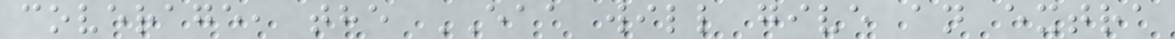coverage, the EAA will give an extra
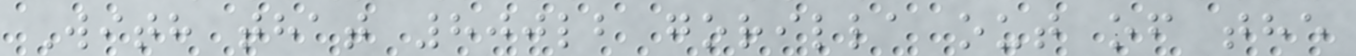With that 800lb gorilla out of the
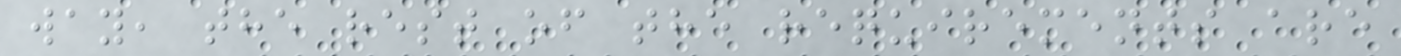way, the rest of the requirements are
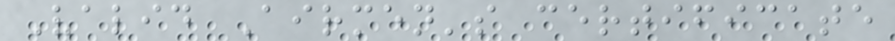Valid Airmen's certificate
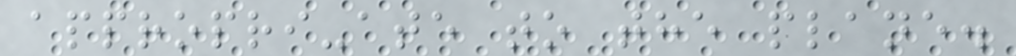appropri-ate to the plane.
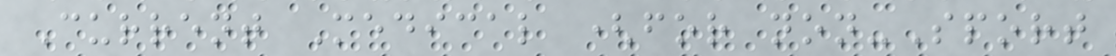Current Medical (for non-Sport
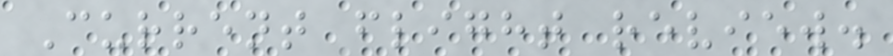Current flight review.
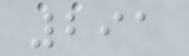291
